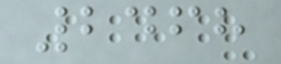2468
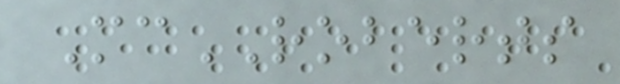McROBERTS
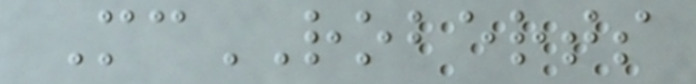McROBERTS
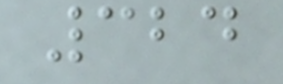324
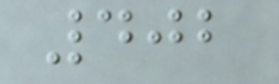402
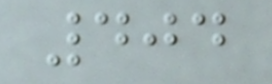404
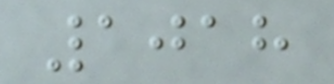1018
